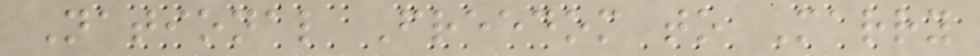National Freedom to Marry
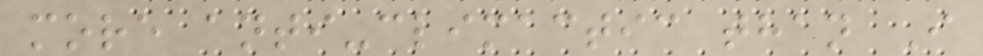more anti-climactic than I
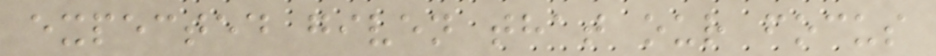expected given that our focus
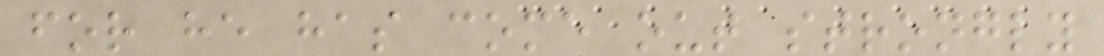for he has come out strongly
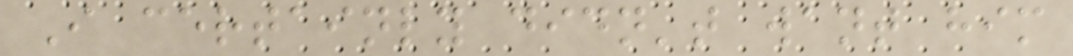I certainly didn't want him
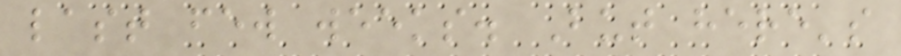last few weeks. But here's
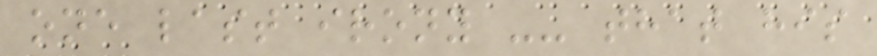one last irony -- that his
